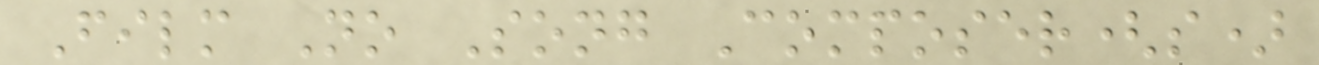Film No Song Composer(s)
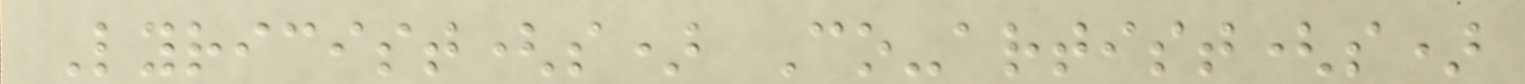Lyricist(s) Co-artist(s)
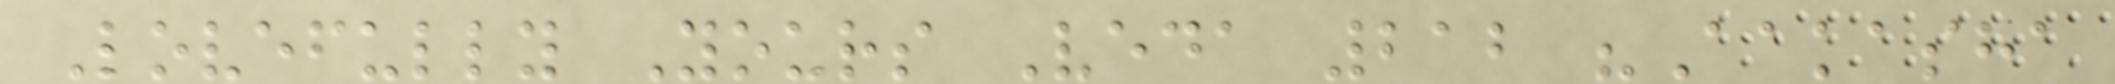Lovefully Yours Veda 212 "Aakasha
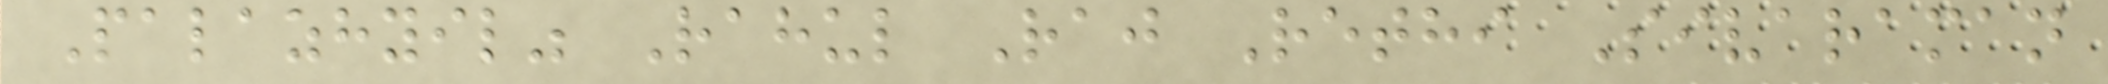Palazhyil" Rahul Raj Rethi Sivaraman
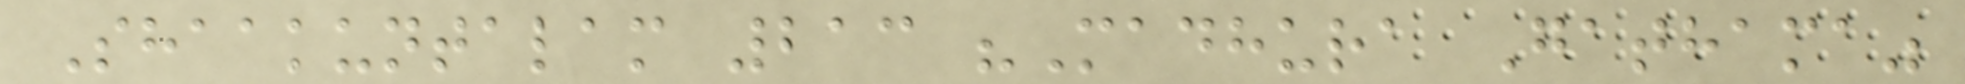Shaakuntalam 213 "Madhura Gathama"
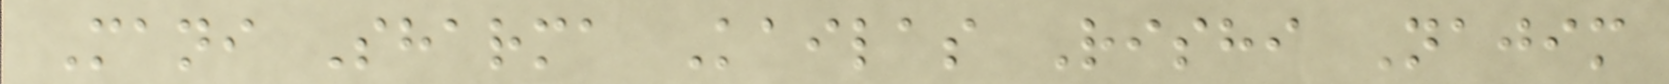Mani Sharma Kailas Rishi Najim
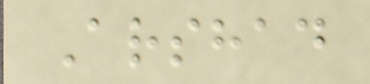Arshad
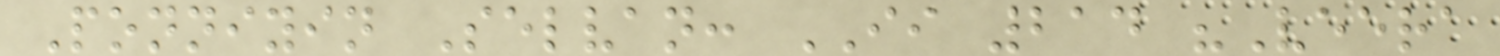Ponniyin Selvan: II 214 "Veera
